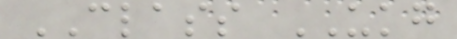CLASS UKG
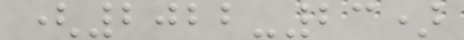(2022-23)
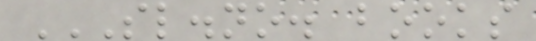SL.NO. BOOKS
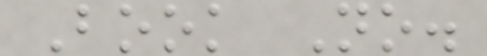Book No.
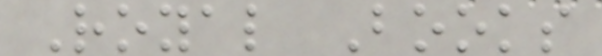Royal Books
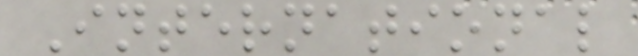International
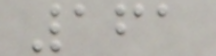161
